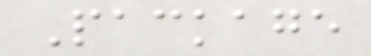Package
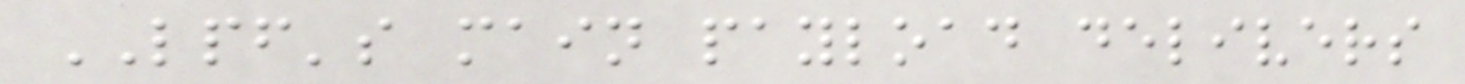LPF's main payload delivers
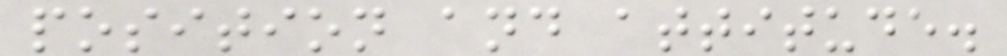position and attitude.
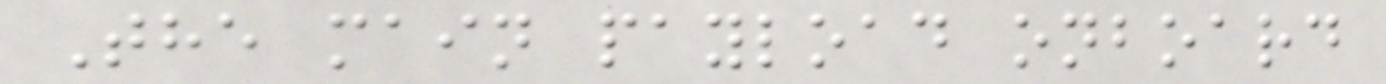The main payload onboard
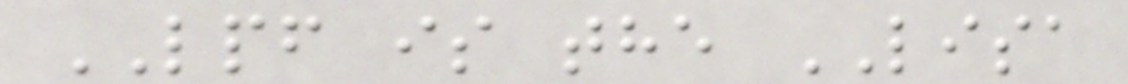LPF is the LISA
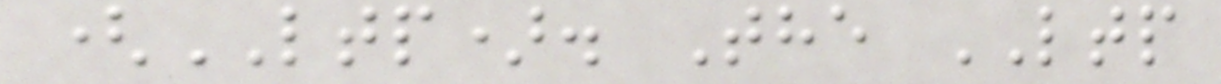(LTP). The LTP
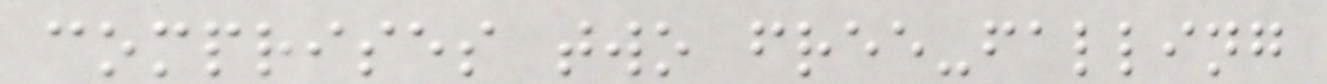comprises two free-falling
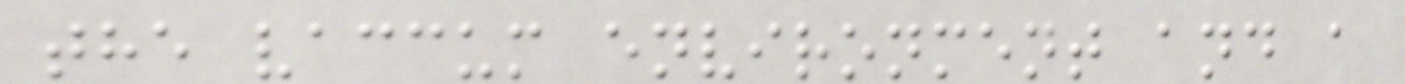the vaccum environment and a
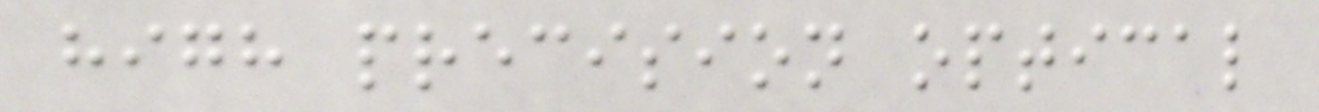high precision optical
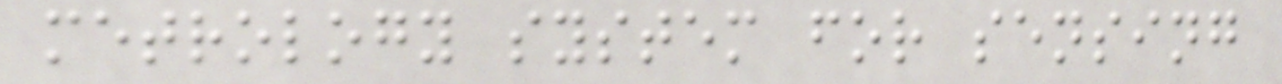metrology system for sensing
